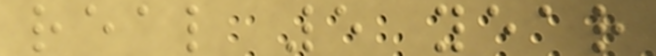real 5 year
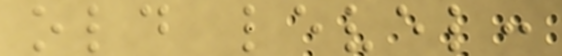old level:
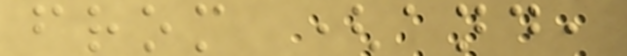from (and,
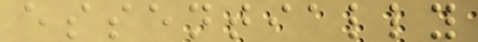essentially
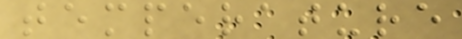temperature
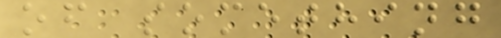of something
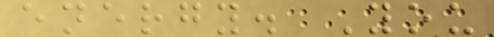energy. You
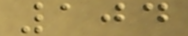104
